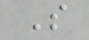S
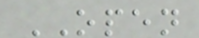OPEN
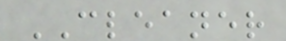CLEANER
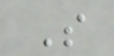S
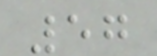57
